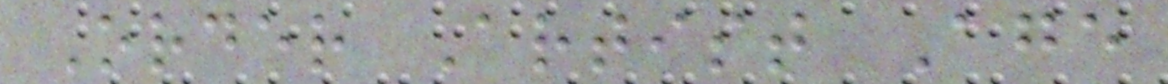Order Artist Age
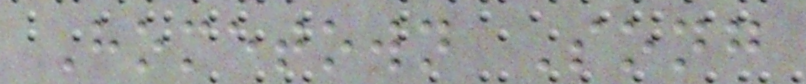Hometown Song
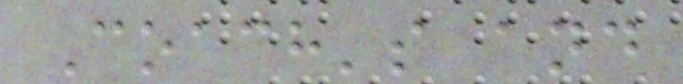Coach's and
